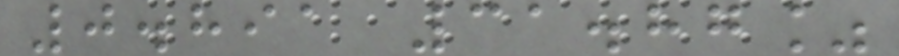0.891 31.87%
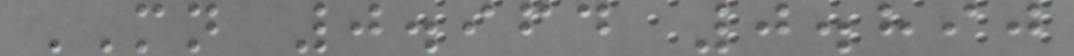MN 0.964 0.890
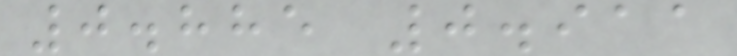0.885 0.911
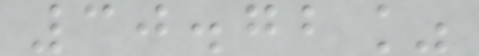30.72%
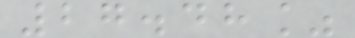27.48%
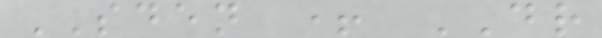SDEN + DR
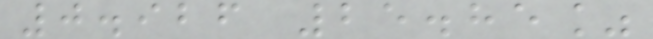0.926 25.85%
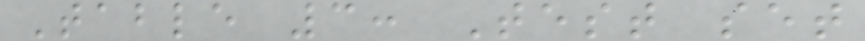Table 3: Test set
